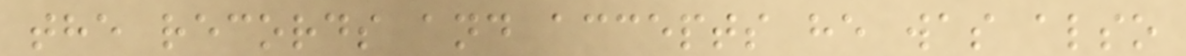the records and accepts he was also
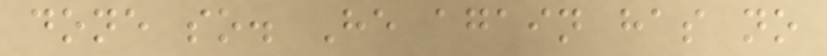done so. He again has no
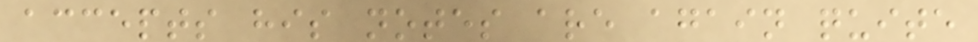accepts his notes are again quite
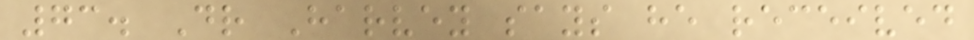73. Dr Harvey says he received
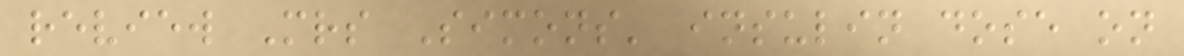review Mrs Simons' insulin dose on
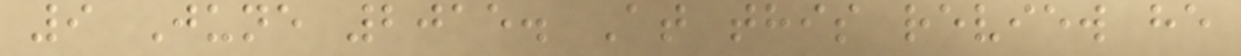9 June 2015. At this review he
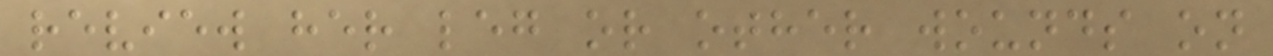review her leg or other wounds on
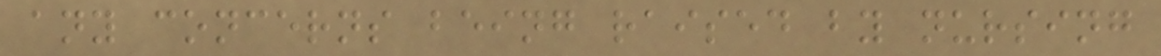any concerns being raised by nursing
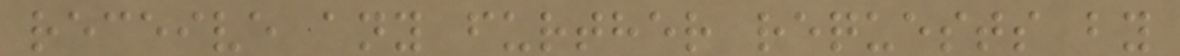receive any further requests by
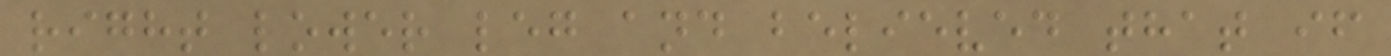right lower leg and believed that if
